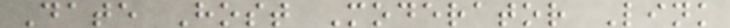Date Host Moderator Link
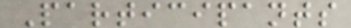Participants
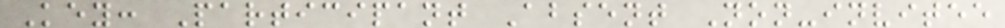Key: Participant Absent Non-invitee
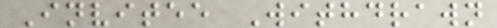Invitee Withdrawn
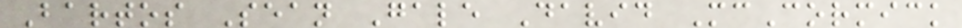Bartos Sean Gale David McCormick
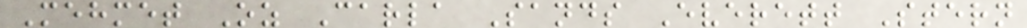Mehmet Oz Carla Sands Everett Stern
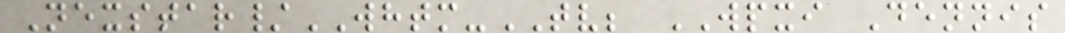Nexstar/WHTM-TV; WPXI Dennis
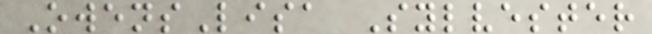OwensLisa Sylvester
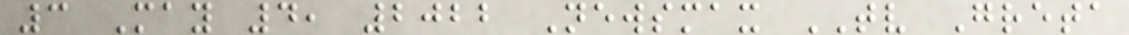3 May 4, 2022 Newsmax TV Greta
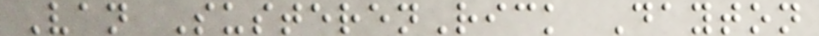Van SusterenRick Dayton
